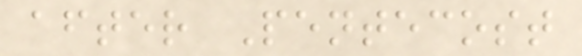after Pentecost
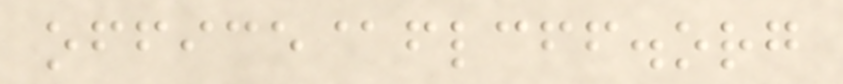office@flcff.org
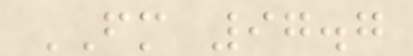FM 97.7
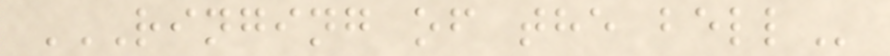RINGING OF THE BELL
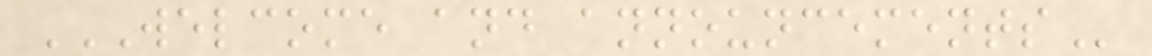WELCOME AND ANNOUNCEMENTS
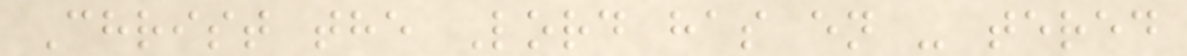Christ the Lord has en - tered
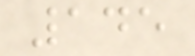145
